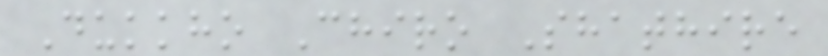Dukkho Chiro Shathire
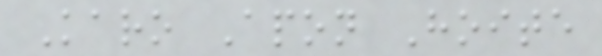Karo Apon Hoite
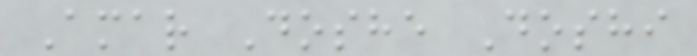Amar Doshe Doshi
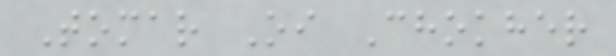Tomar Oi Chokher
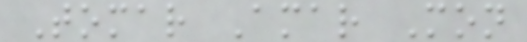Tomar Amar Mon
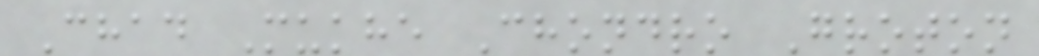Chad Mukhe Chondro Groton
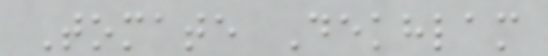Tomate Dekhlam
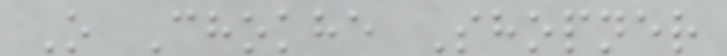O Chokhe Shopner
